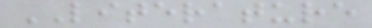LITERATURE
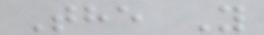The Y
